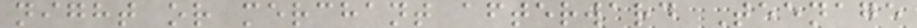night or merchant afterward Teenage
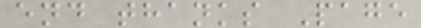end thanks Page
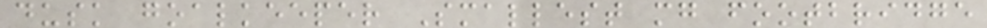dusk goalkeeper Smallest mg footbridge
